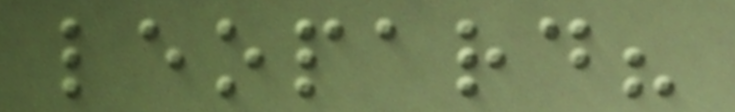leopard?
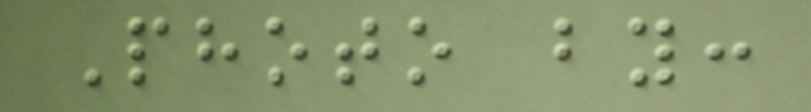Photo by:
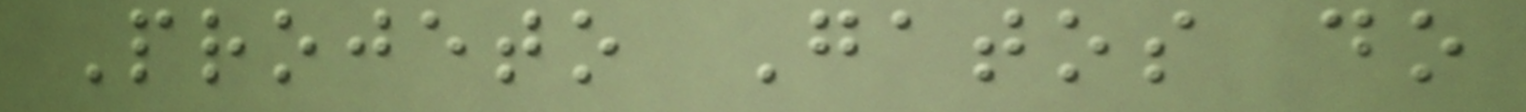Projeto Gatos do
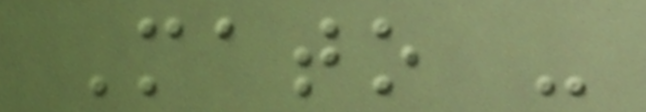Mato -
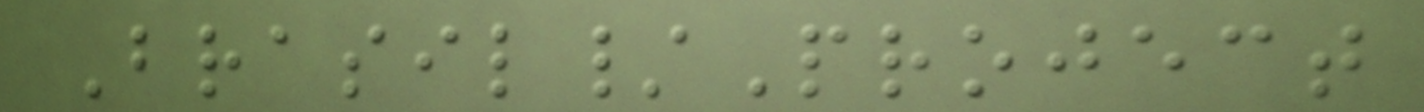Brasil/Project
